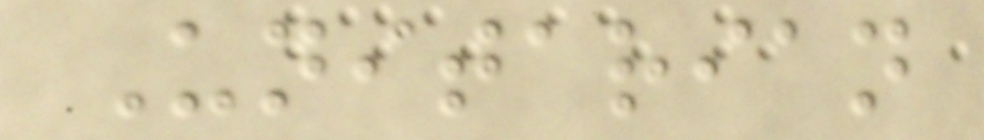Unitarian
